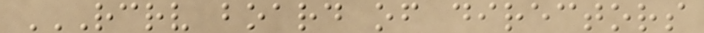RCRV BOARD OF DIRECTORS
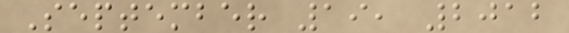September 19, 2012
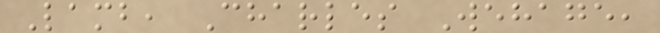Lamb, Charles Wehage,
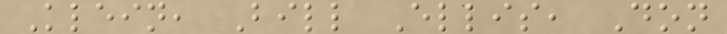Klein, Bill Ellis, Don
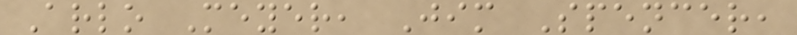Arlo Meyer, Jim Spencer,
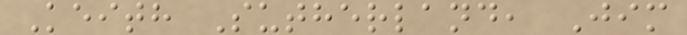Keith Sutherland, Jim
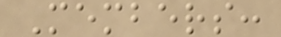Members:
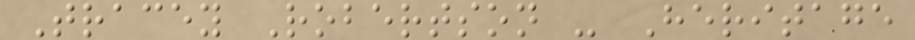Tracey Robertson - Heritage
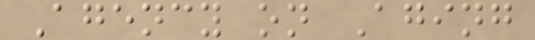Agency on Aging
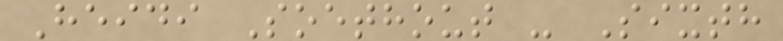Heidi Soethout - Sixth
